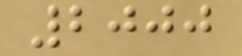2000
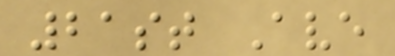21st Ave
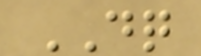DQ
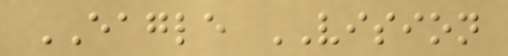EAGLE VISION
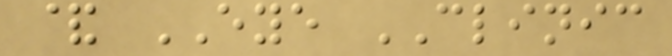& EYE CLINIC
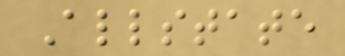Allstate
